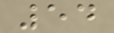54
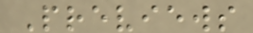Previews
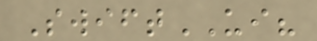SwiftUI?
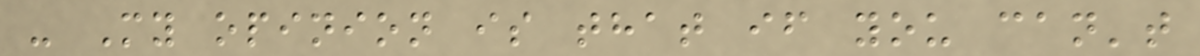- My opinion is that if you can't
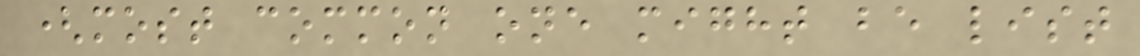(most common one might be list
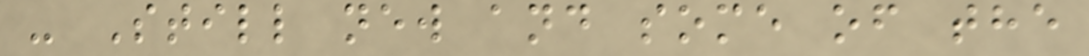- Still new and some of the
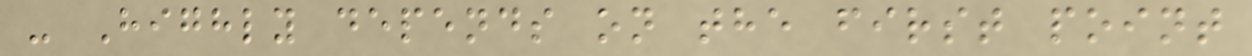- Highly depends on the first point
